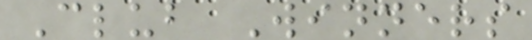Club Winners
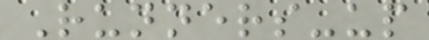Runners-up
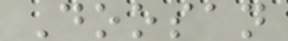Doosan
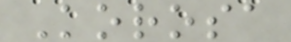Korosa
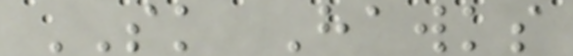SK Hawks
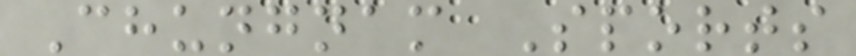Chungnam Sports
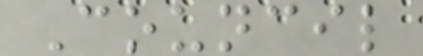Council
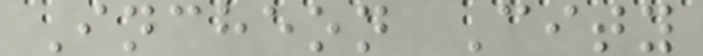Incheon City
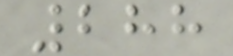288
